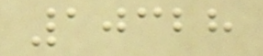10328
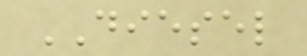DIESEL
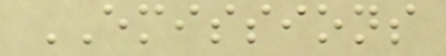EMISSIONS
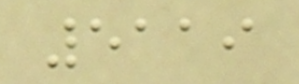5119
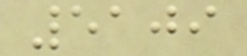5109
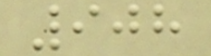908
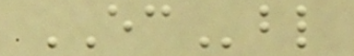ECbl
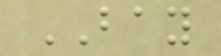BAY
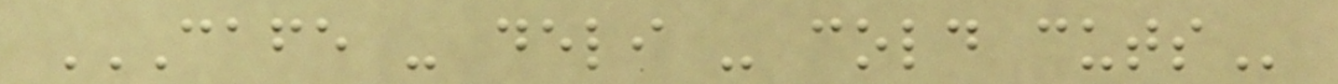CAFE - DELI - COLD CUTS
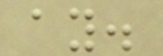ay.
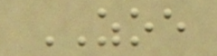ZOE
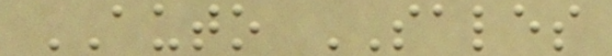AUTO SALES
